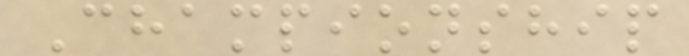Championship
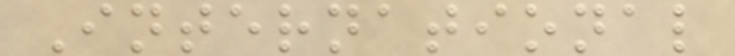International
